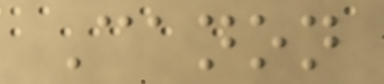Canon
